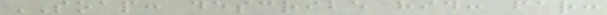SOAP: describe hid: far:
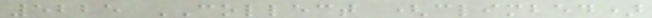5225 COLLECT (climbed)
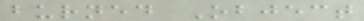burned Object
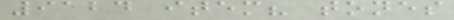9124 item? tones
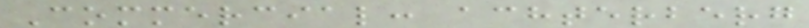Commercial: achterberg
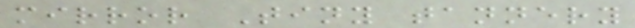mirror Tiny tannery
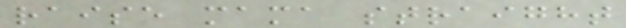raise mama straight
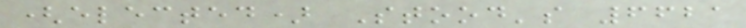(elected) Stood's 6621
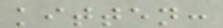kitten:
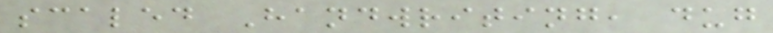scaled Handwriting, dug
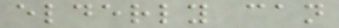elderly can
